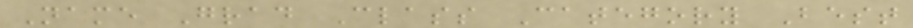Name Grad Class Category Best
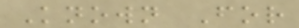Known For
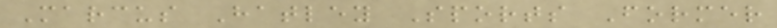Marcus Hatley Sports Former
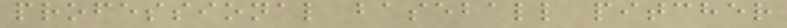professional baseball pitcher
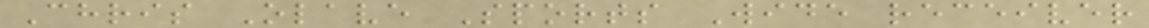Chris Olave Sports Wide receiver
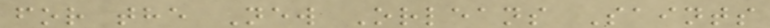for the New Orleans Saints
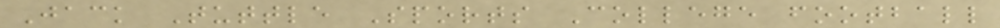Jack Tuttle Sports College football
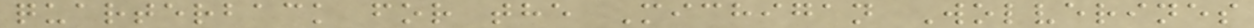quarterback for the Michigan Wolverines
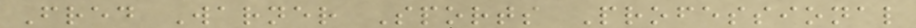Fred Warner Sports Professional
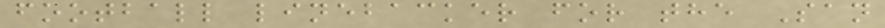football linebacker for the San
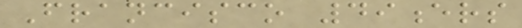Francisco 49ers
